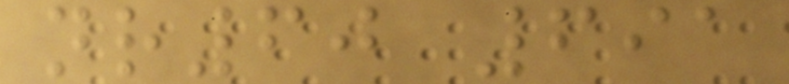nr60 691
